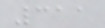311
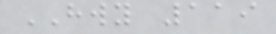HWY 119
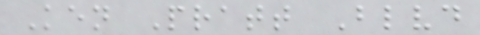Ken Pratt Blvd
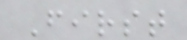First
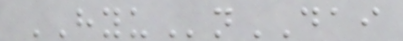HYUnDAI
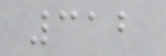312
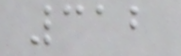312
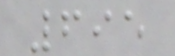695
